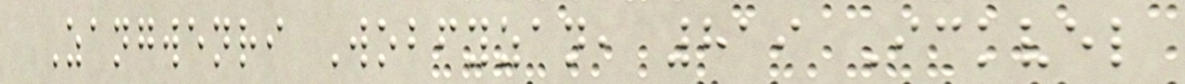Zangwenri Wobfyzan, 819 Ickvel
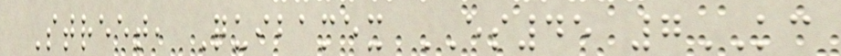Street, Quibamex ES45 7KC
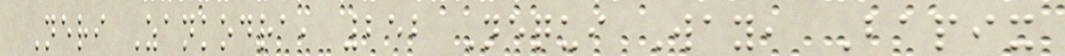Neri Zankodra, 252 Nequi Way, Bapix
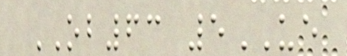OB63 5UE
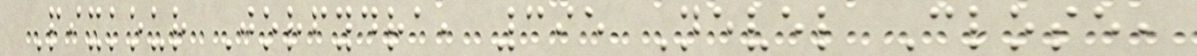Pixkour Jorfydra, 395 Nevel Close,
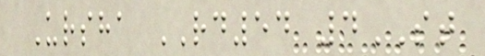Ursha RD54 4ST
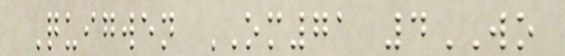Quigwen OM71 4WO
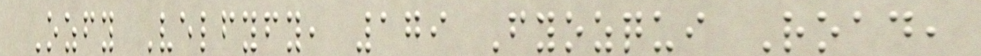Ozfy Velfyfy, 179 Fyozqui Road,
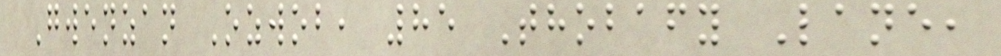Gwenzan Ozwob, 85 Thobafy Lane,
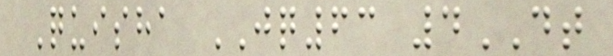Quisha JQ63 4DT
